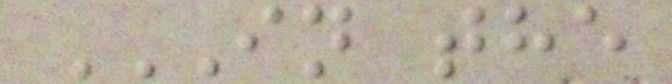IN THE
